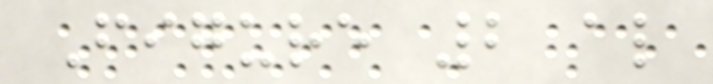Figure 2 also
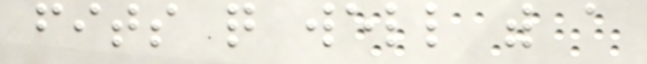fits quite well with a
